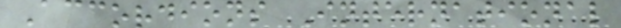Accordions International
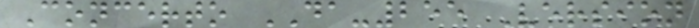Concerto DA-255 Version
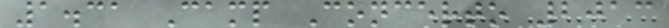1.31 Camp Concerto 2013
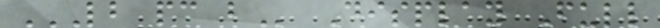LB PC B Display Full
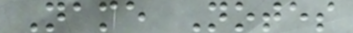Name Notes
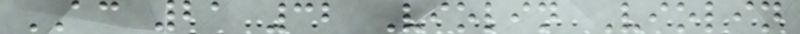AC 21 32 Violin Violin
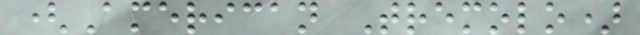(American Tremolo)
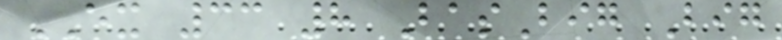EX 33 8 BasBig Big
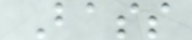Bass
